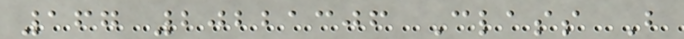167 20221306 Class B
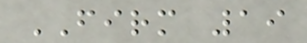FIRM 19
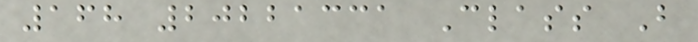168 20221331 Class B
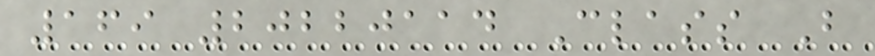169 20220114 Class B
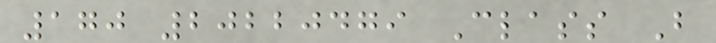170 20220479 Class B
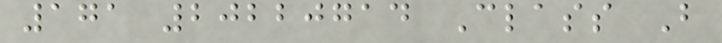171 20220714 Class B
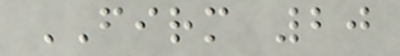FIRM 20
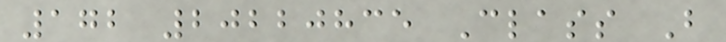172 20220835 Class B
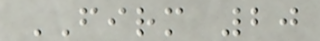FIRM 20
